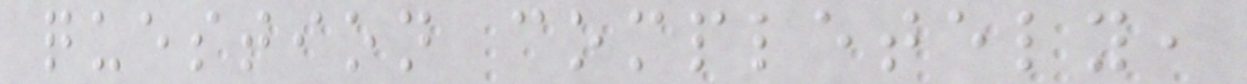question completely,
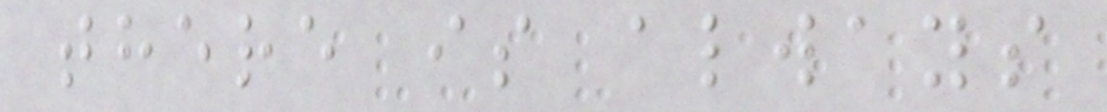there is always
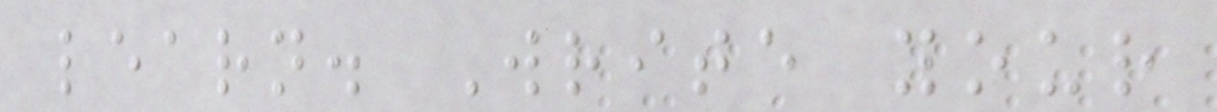learn. Write your
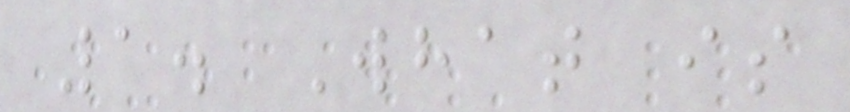1. What is
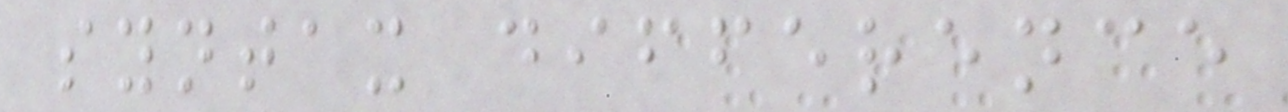syntax difference
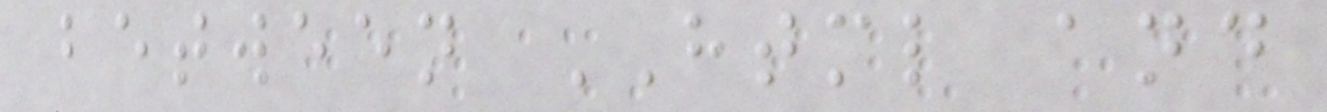between HTML and
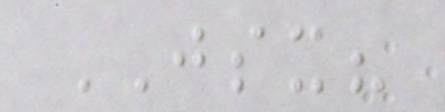JSX?
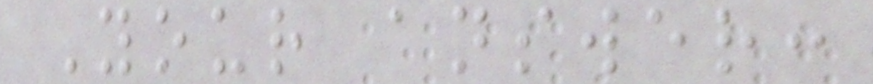Your answer:
